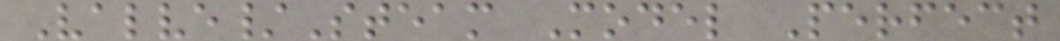Valve/Steam Model Perfect
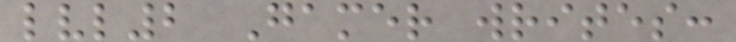lvl2 Gamer writes:
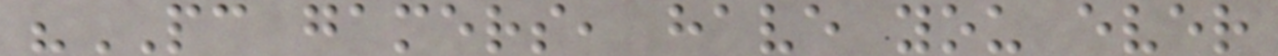"PC gamers, have you ever
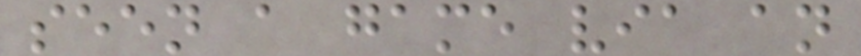seen a game via an
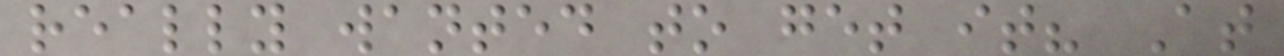really wanted to get it? At
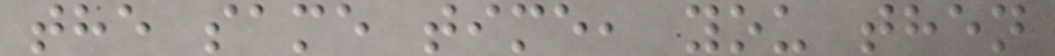the same time, you then
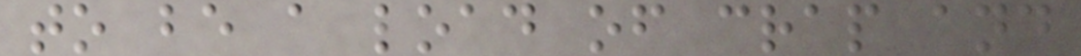to be a load of crap and
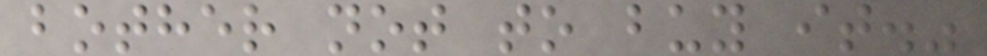bother not to buy it."
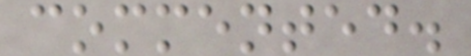commented.
